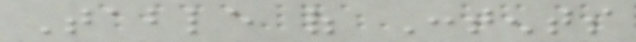Table of Contents
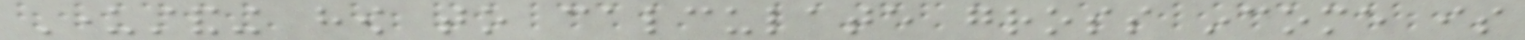Understanding how to calculate gross income is
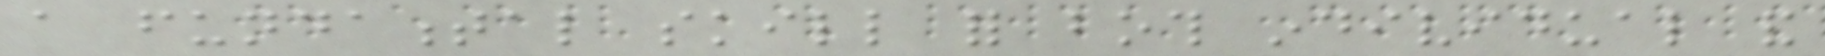a fundamental skill for both individual and
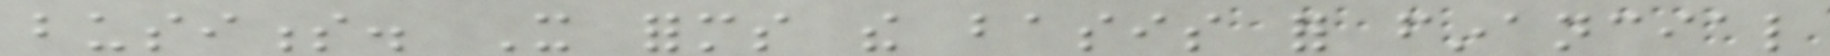business. It forms the basis for financial
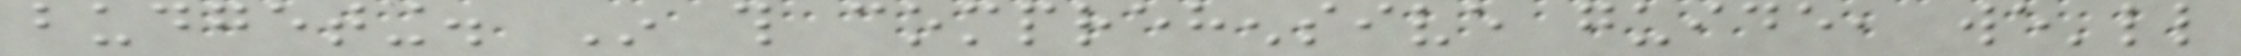budgeting. In this comprehensive guide, we'll
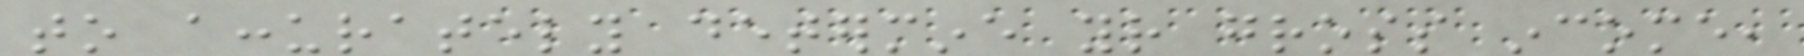to accurately determine your gross income,
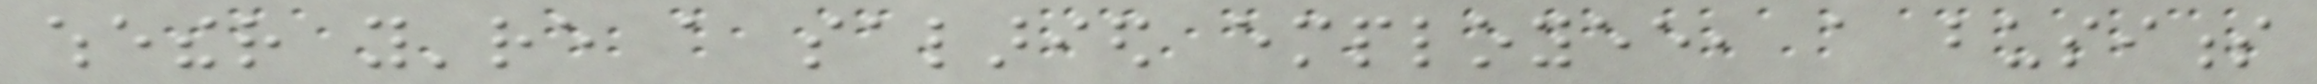whether you're a salaried employee, a business
